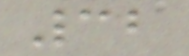32
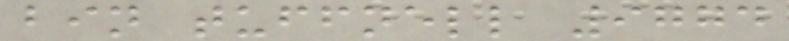bin tuffnell 9774
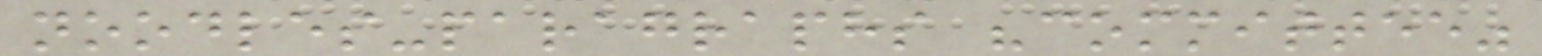noodles-paragraphs "committee"
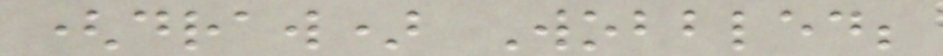(draw) Wobbled;
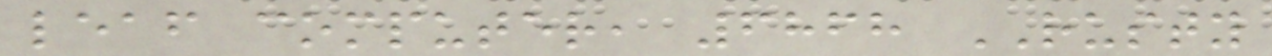leaf computer, 6868 RUSTY
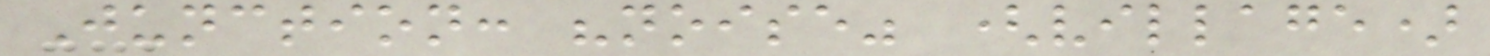Junction: "noise" (village)
